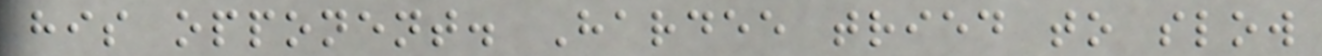his opponent. Hardee tried to slow
